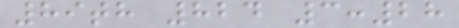89th 824 3:28
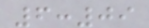6:09
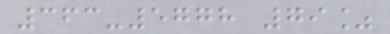363-5778 79%
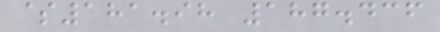$181.98 187.436
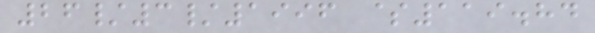26/3/1996 $119.84
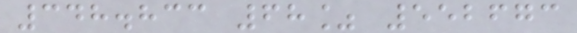348.833 68% 552673
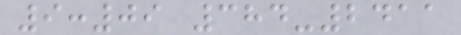9:09 384-2411
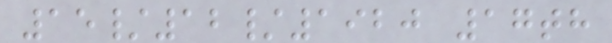15/12/1920 17th
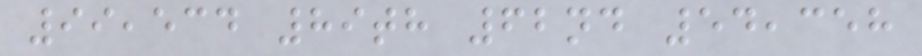99,534 89th 62nd 54,358
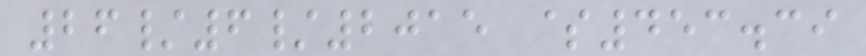26/6/2015 $453.39
